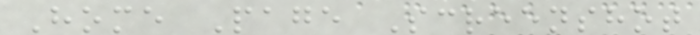Home Page Screenshot
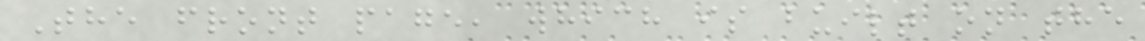The front page, which is built on the
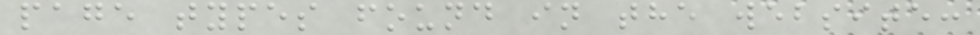page types found in the website:
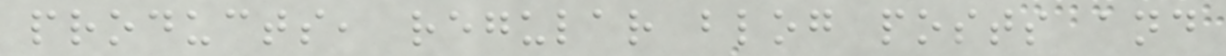products, regular blog posts and
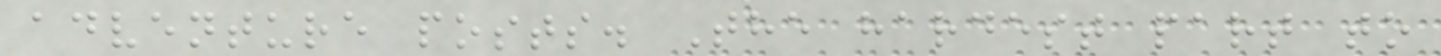adventure posts. The hardest part to
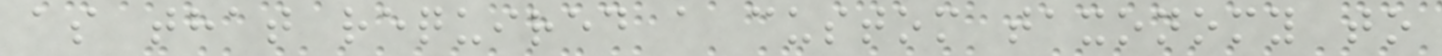as that required a custom taxonomy to
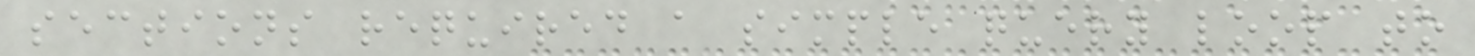sections required a simple query loop to
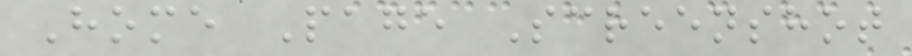Home Page Screenshot
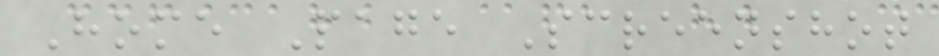Home Page Screenshot
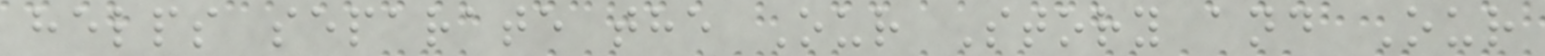helps separate the Our Story and Our
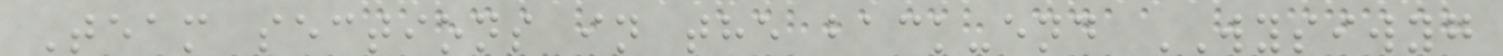Team sections in the back-end WYSIWYG
